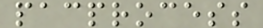pacprocess
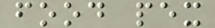food pex
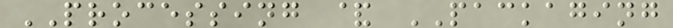PROCESSING & PACKAGING
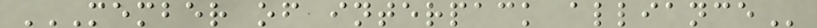MEMBER OF INTERPACK ALLIANCE
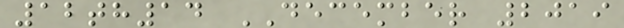12th14 DECEMBER 2019
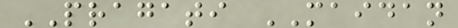PRAGATI MAIDAN
